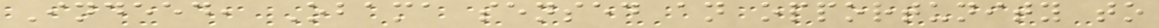Indeed, Obama sensed an opportunity to
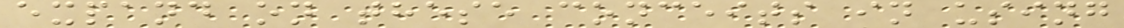expand on these conceits in using
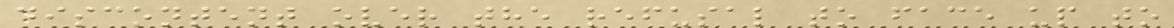discontent over the refusal to face up to
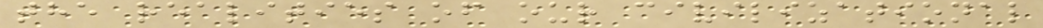the realities of our civilizational
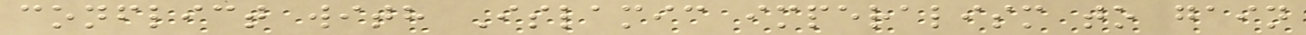conflict with Islamic imperalism to gain
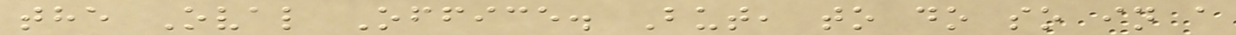the Oval Office. But, to do so in a
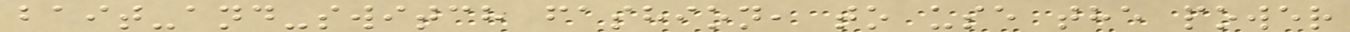bait-and-switch fashion, to use the power
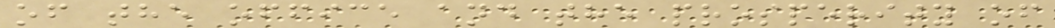of the office and the prosperity of
